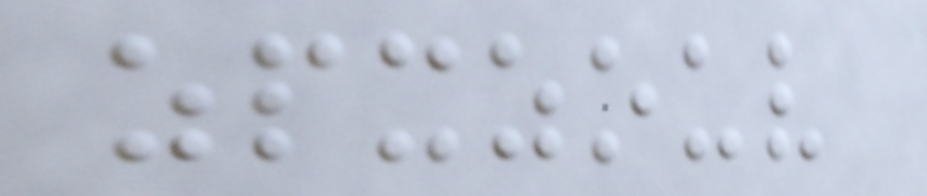zpxzouv
